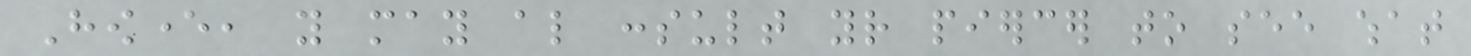However, you may also consult your piercer to see what
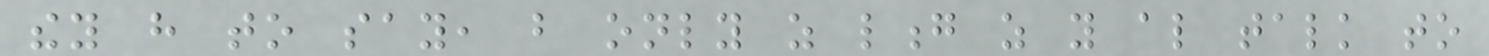they have to say, but only as long as you also talk to
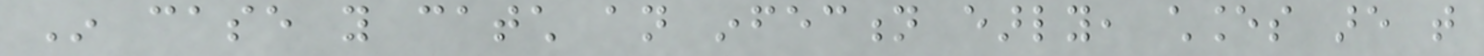In case you catch an infection early, chances are that
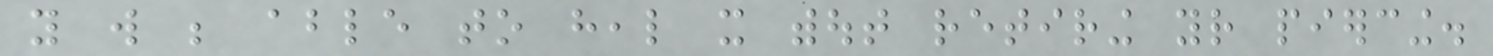you will be able to heal it without retiring your piercing.
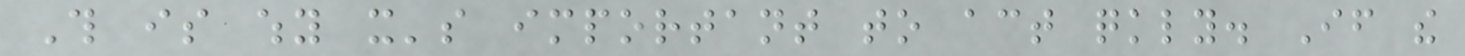This is why it's important to act quickly. If the
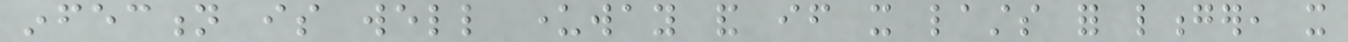infection is well underway and if it lasts for longer, it
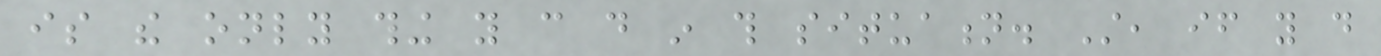is the only thing you can do in this situation. Still, if you do
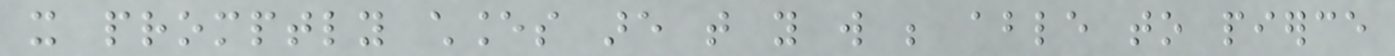it promptly chances are that you will be able to pierce
